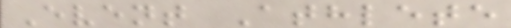Event Athlete
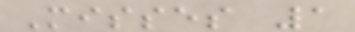Misses 1
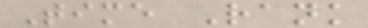Time Rank
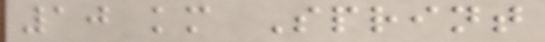10 km Sprint
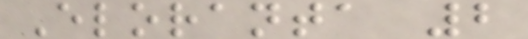Eloranta 2
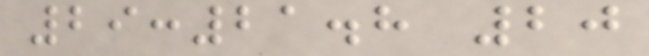29:21.8 20
